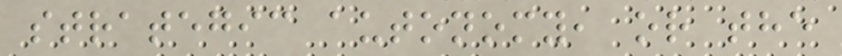strategic autonomy, or the
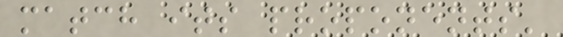match its proponents'
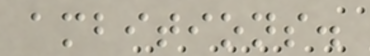ambitions.
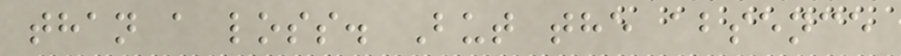than a loss. But the absence
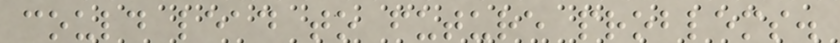could lead to future problems.
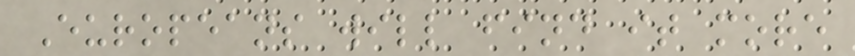Europeans will find it more
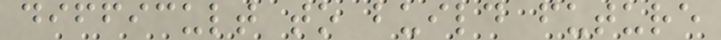difficult to build future
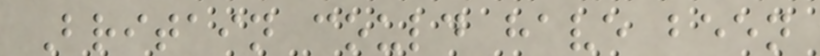Britain could have been
